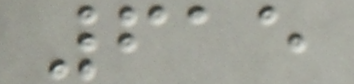615
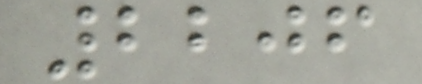2206
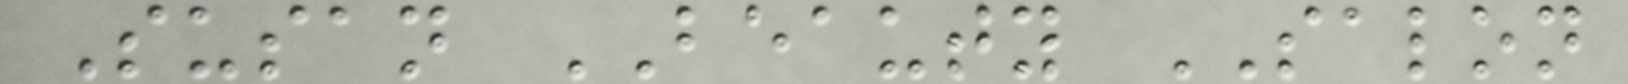Susan BEAUTY SALON
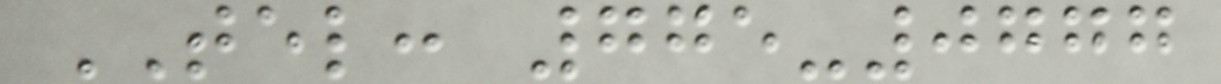TEL: 775-0777
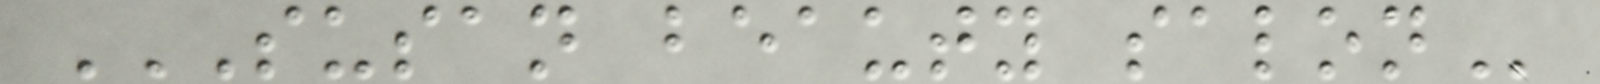SUSAN BEAUTY SALON
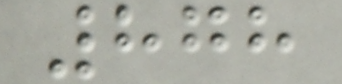878
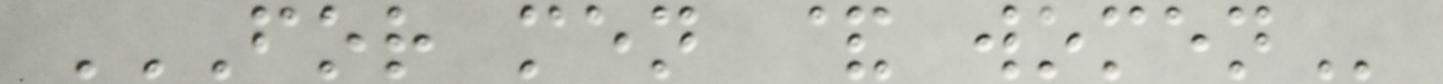FOR MEN & WOMEN
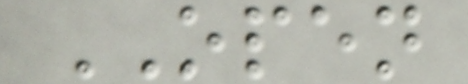OPEN
